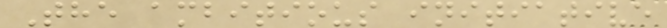The ambitious initiative
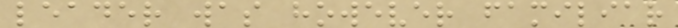leader was however familiar
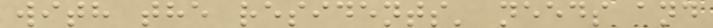with the residents' needs and
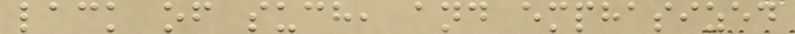lack of such, and emphasized
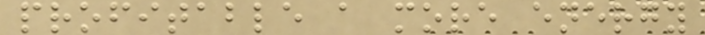profitable a more energy
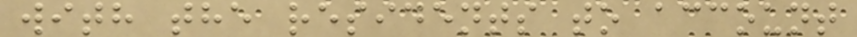with the residents to account
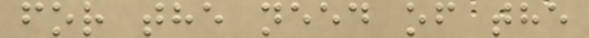for the need of the
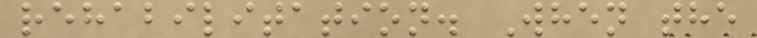rehabilitation. When the
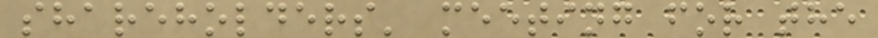shareholders' meeting for the
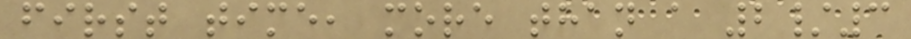first time, more than a 2/3
